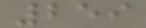259
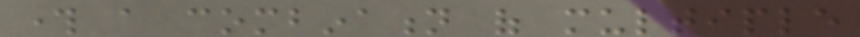through a combination of multiple
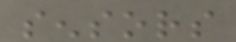sensors
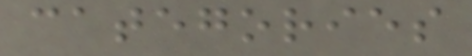categories
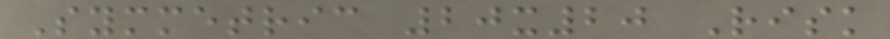Symmetric 20x20 Risk
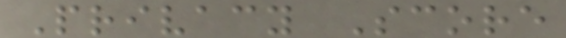Privacy Score
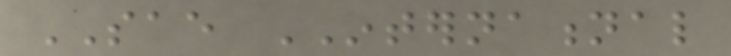SAE INTERNATIONAL
